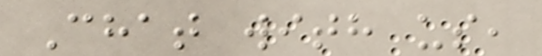Chat with us,
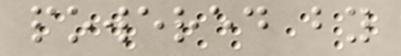powered by
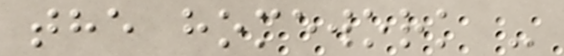the homework -
